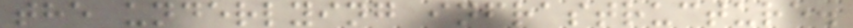the underlying infrastructure.
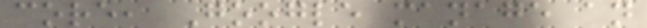core, Google manage an
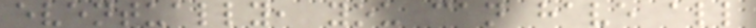eventually, you can have all
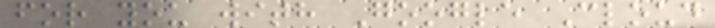for you with Google Cloud
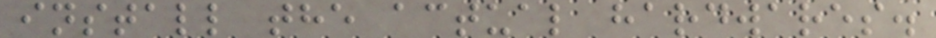install the actual hardwares.
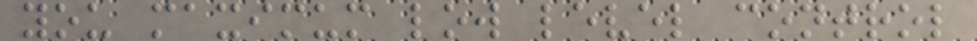you maximum low level control
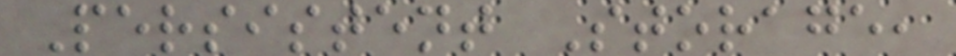Persistent Storage,
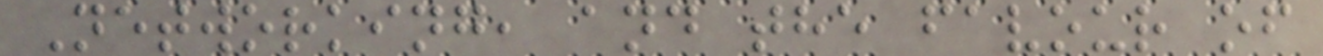Networking, and the favour of
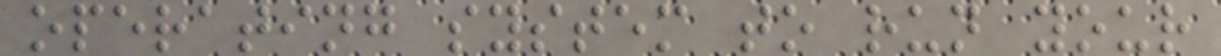operating system to run your
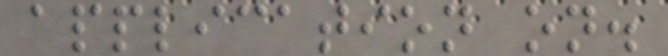application on.
